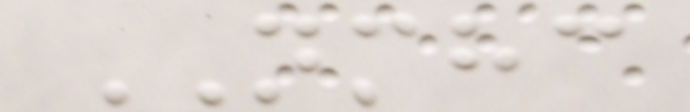NMHC
